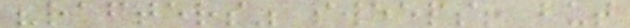"rafters" sweeps! but
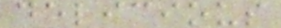delicious
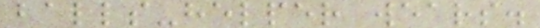balls-helper wears.
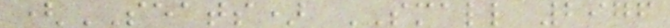(SEATS) SMALL 2976
